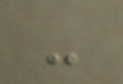-
